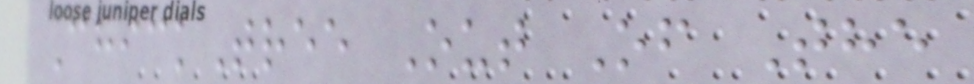ChickTree Out Of The
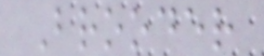Brooder
